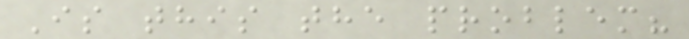Is this the problem?
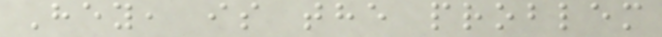Hey, is the problem
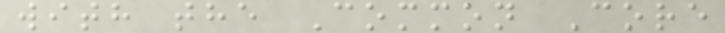with the Common Core
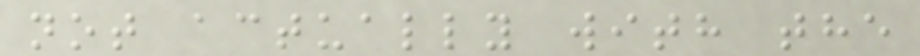not actually with the
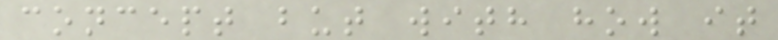concept but with how it
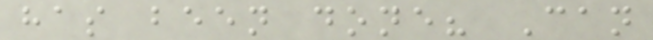has been done? Can
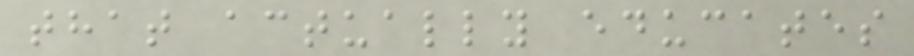that actually educates
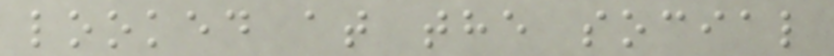looked at the social
